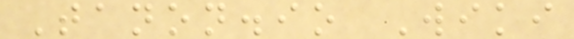Tanon.io Wiki
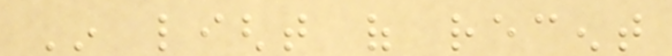In light of recent
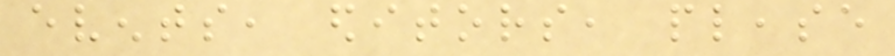events, editors, please
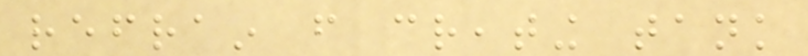refrain from creating tank
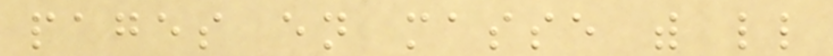pages en masse with little
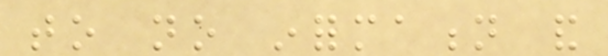to no information and
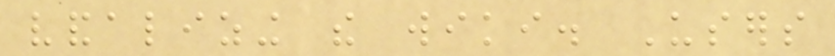vandalizing the wiki. Users
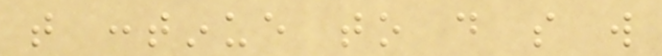that continue to do so will
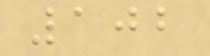102
